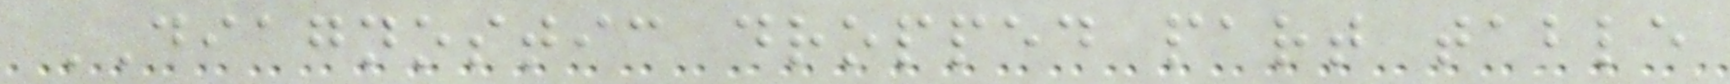DIAGNOSTIC dropped part table
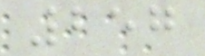257
